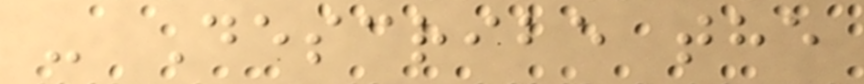- Describe the
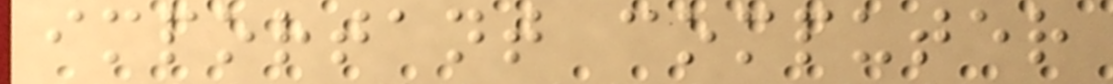important computer
